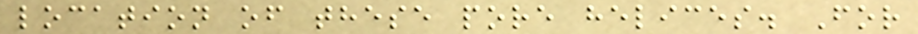location of these pore helices. For
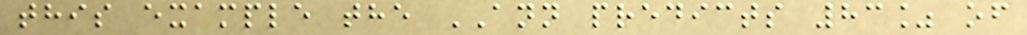this example the ANN predicts 83% of
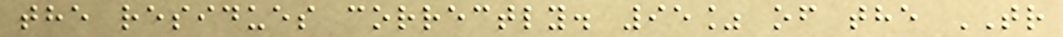the residues correctly. 95% of the TR
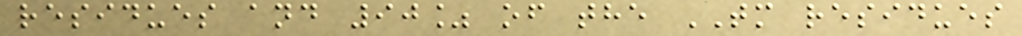residues and 90% of the TM residues
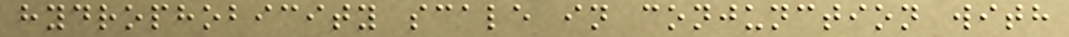hydrophobicity scale in conjunction with
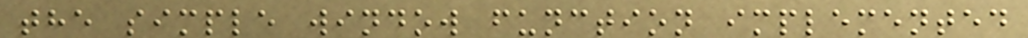the simple window function implemented
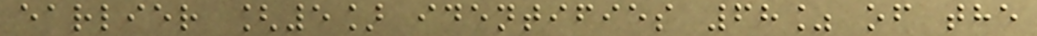earlier [5] identifies 68% of the
